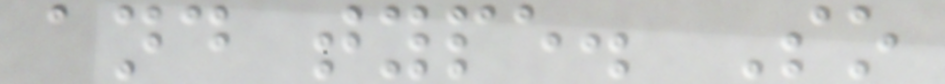and type. So
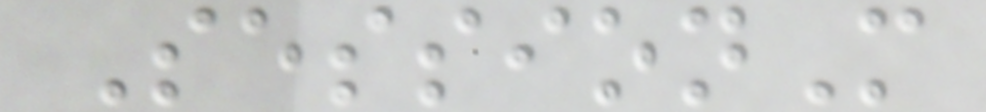SessionM
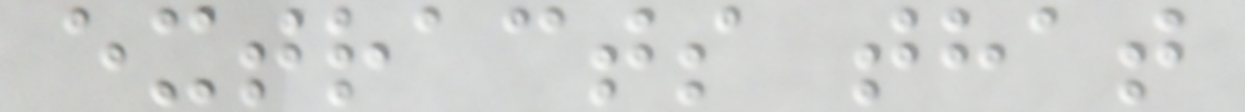extracts that
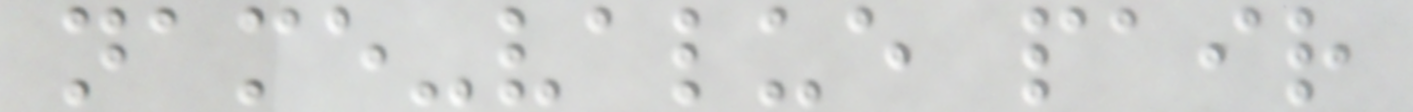name-value pair
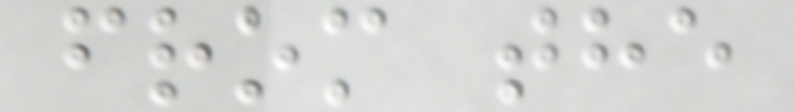from the
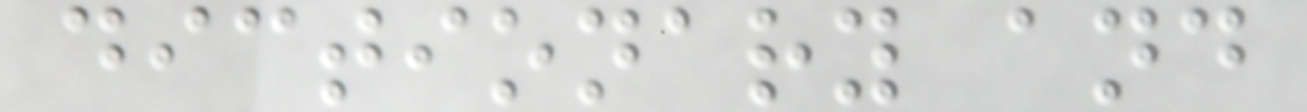dictionary and
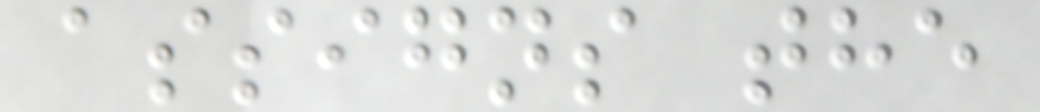assigns the
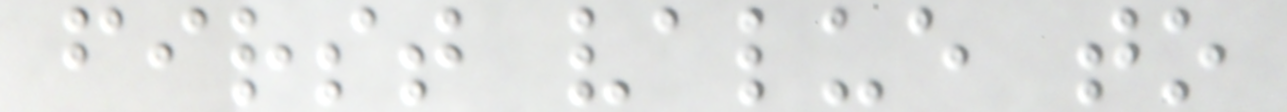first value to
